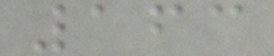163
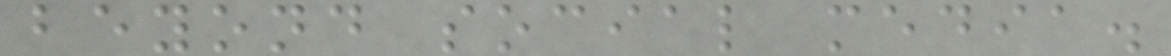beyond social media.
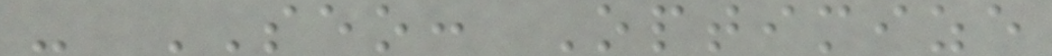- SEO: Optimize
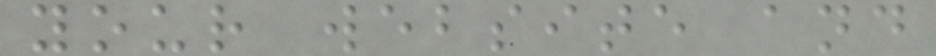your website and
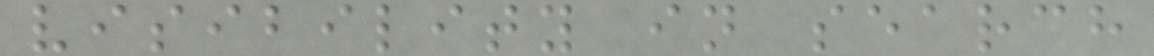visibility in search
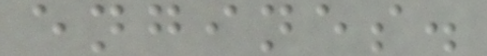engines.
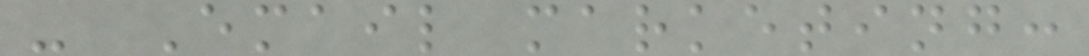- Email marketing:
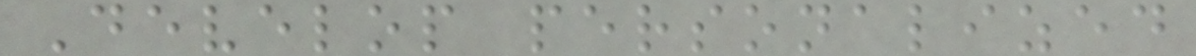Develop personalized
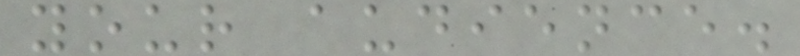your audience.
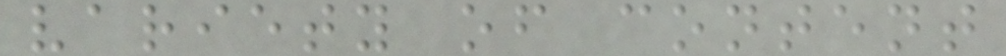variety of content
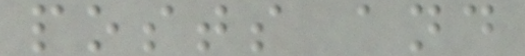posts and
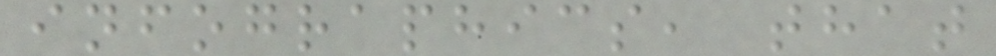infographics, that
